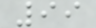99
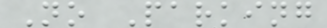No Parking
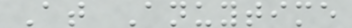At Anuytime
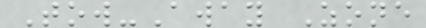Tow-Away Zone
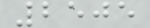2505
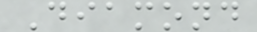Diamond
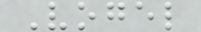Vogel
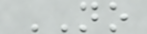NO
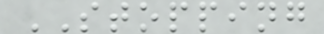STOPPING
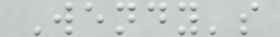Wendy's
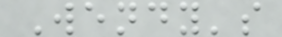Wendy's
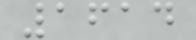1614
